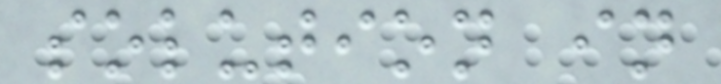solution in
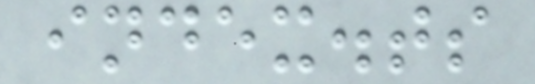index.ts
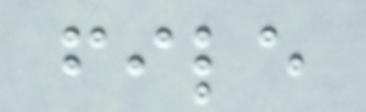file
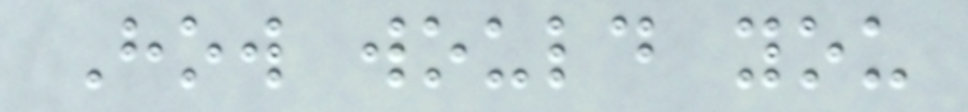How would you
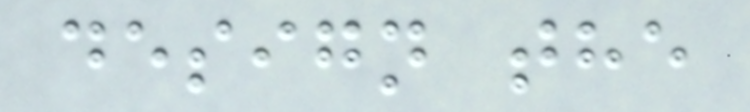design the
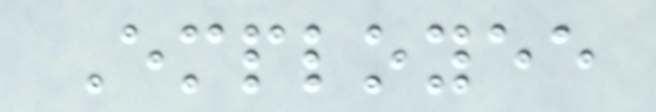Employee
